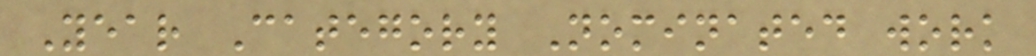Year Category Nominated work
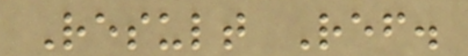Result Ref.
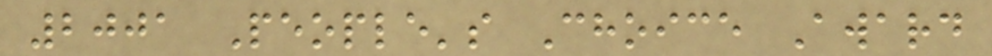2001 People's Choice Award
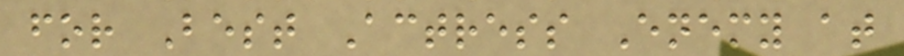for Best Actress Enemy at
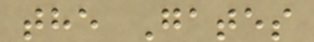the Gates
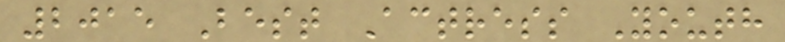2015 Best Actress Youth
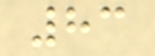83
